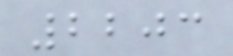2203
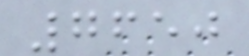7650
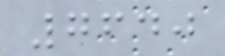7640
